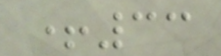+33
